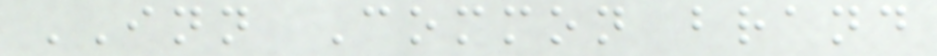INN Common brand
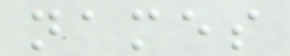names
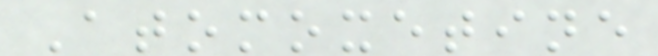Atomoxetine
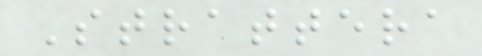Strattera
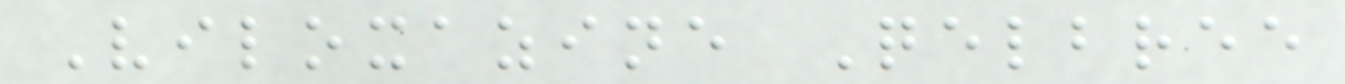Viloxazine Qelbree
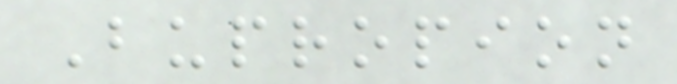Bupropion
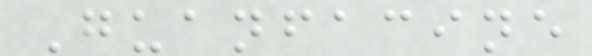Guanfacine
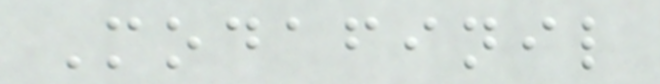Modafinil
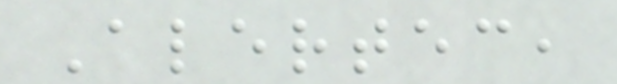Alertec,
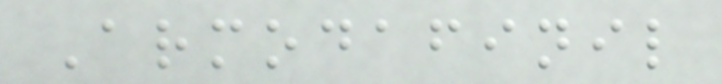Armodafinil
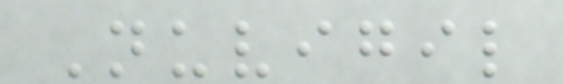Nuvigil
